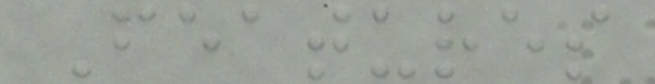Features
